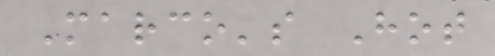Marco's Hot
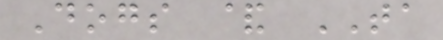Dogs & TA
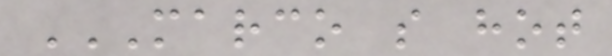MARCO S HOT
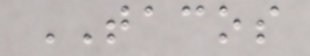TACOS
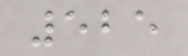525
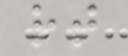rt
